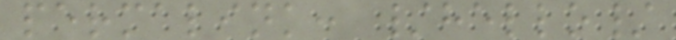permalink: /hello/
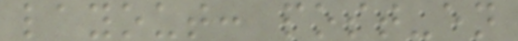layout: post-en
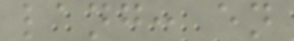lang: en
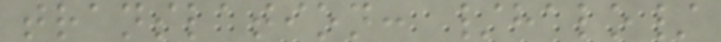translation: /halo/
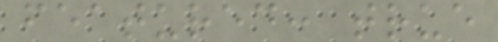featured: true
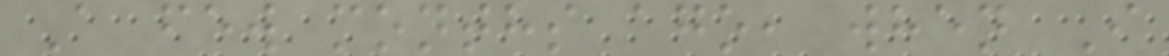A few months ago, when I
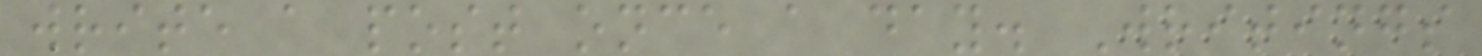write a post once a day. Writings
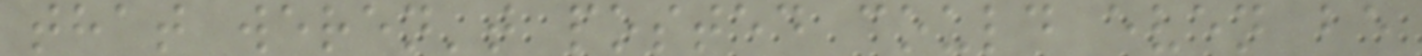that weren't posted could even be
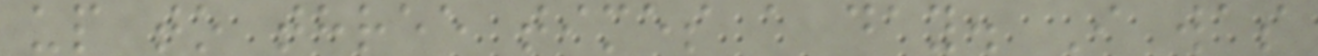up to three times a day. I was
